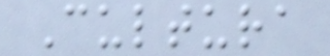Cultura
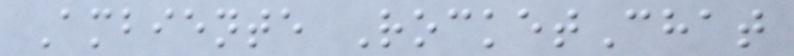Ambiente RocketChat
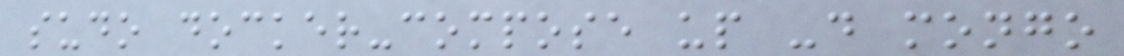sudo docker-compose up -d mongo
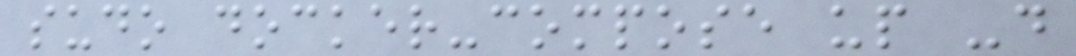sudo docker-compose up -d
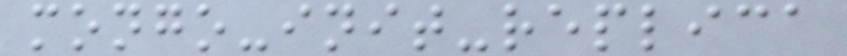mongo-init-replica
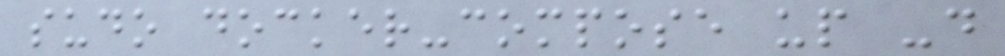sudo docker-compose up -d
